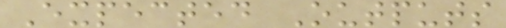Expected Outputs
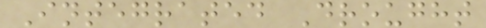Integrated Drought
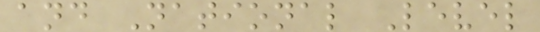and National Level
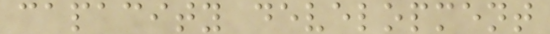capacity development
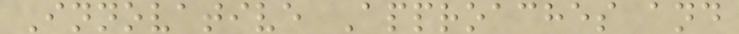Innovative Approaches and
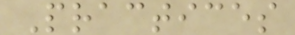Practices
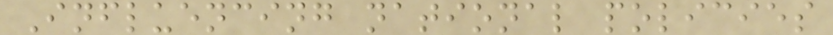Influencing national policies
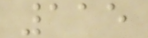115
